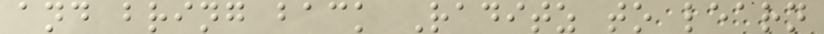and bring back Raditz to learn
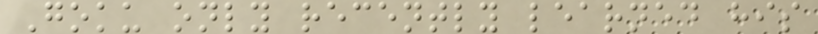Goku only recently learned his
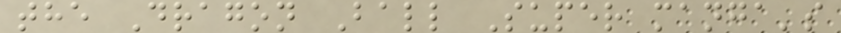the Dragon Ball Super manga's
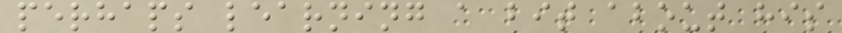perhaps learning a bit about his
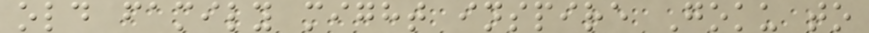old family might inspire Goku to
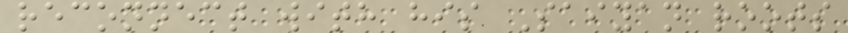reconnect with his Saiyan roots
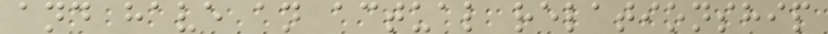and have an actual relationship
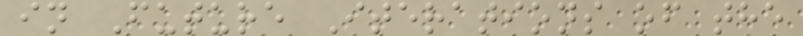in Future Iterations of the
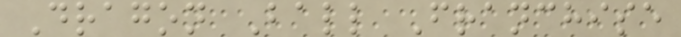Dragon Ball Franchise
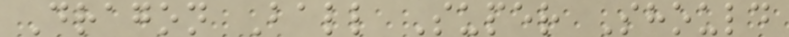Dragon Ball Super Should
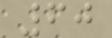60
